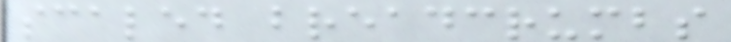scaled breadcrumbs
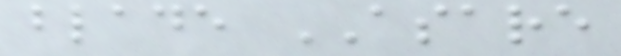blade ASARE
